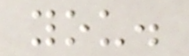you.
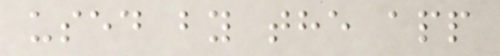used by the app
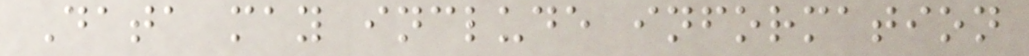Data may include information
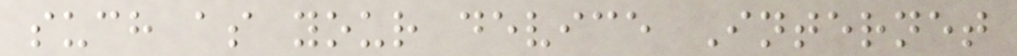such as your device Internet
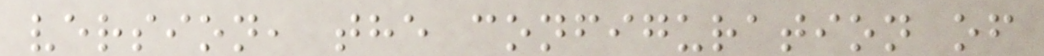version, the configuration of
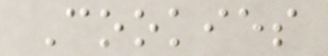Cookies
